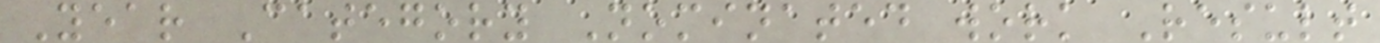Year Category Nominated work Result
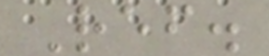Ref.
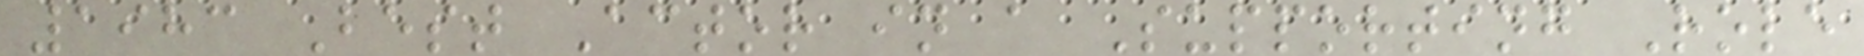1983 Best Actor in a Supporting Role
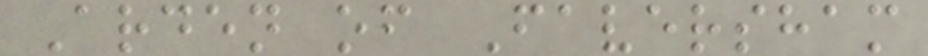Arden of Faversham
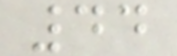44
